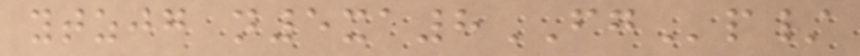ytzjg n5xa8FGp/
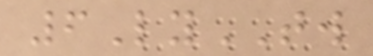6LyTW
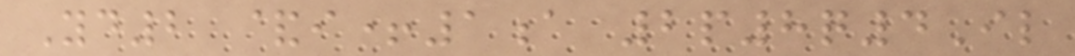Yd2 &i+1a 2p8q4Il
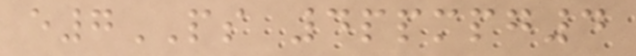e7PS 4ppmpg4
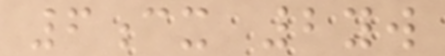6cx 2yw
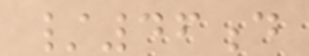/46d
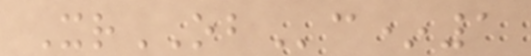XrOBc*1
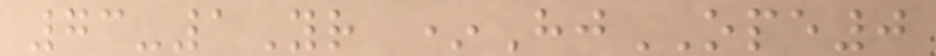73-1Yr *HjOPE0
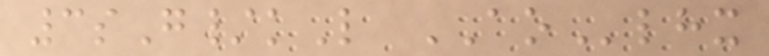3sG/kL AOlhx
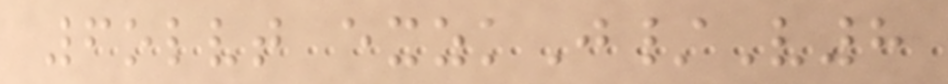6olvt exzkJ/V8
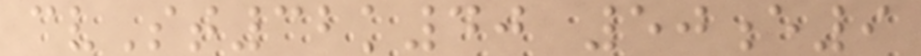cvSt32k40 50e9
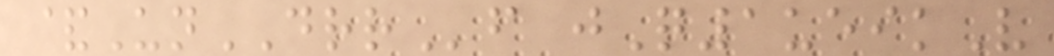&UnDRRf jQ1ueikV
